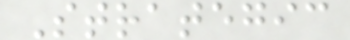Strategic
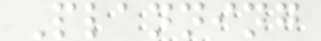Planning
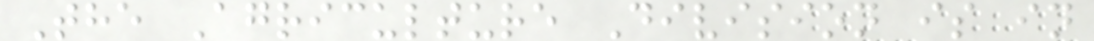The Agriculture Division is in
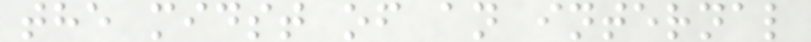the midst of an internal
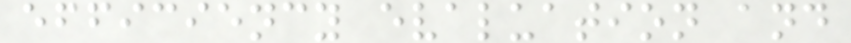efficiency evaluation and
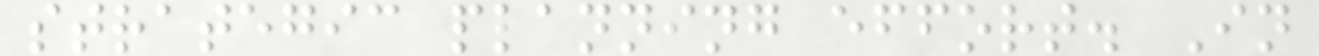strategic planning effort. In
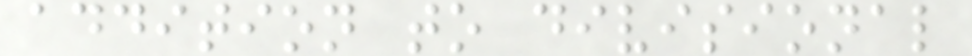addition to divisional
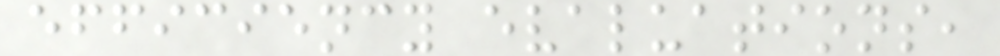efficiency evaluations,
